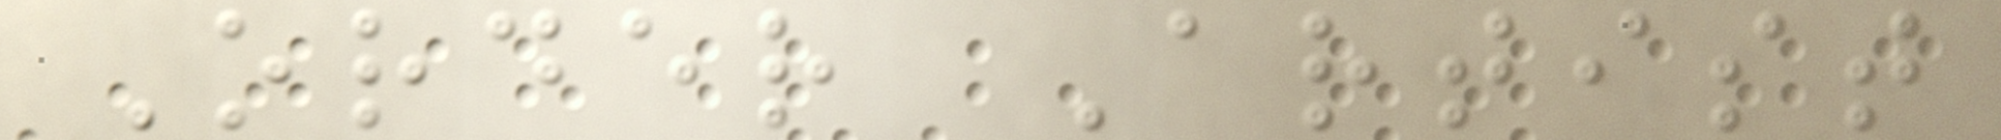Order Artist
